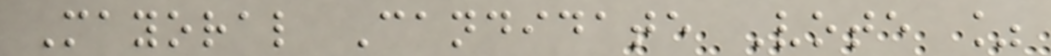Mayoral Candidate Vote %
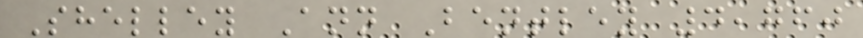Shelley Ann Bentley 4,760
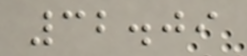32.09
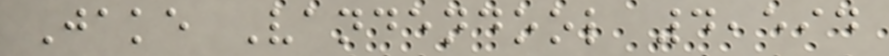Jake Vandendool 4,594
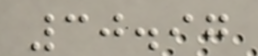30.97
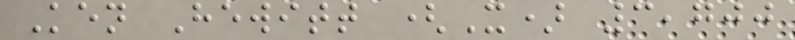Ken Hewitt (X) 3,700
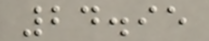24.95
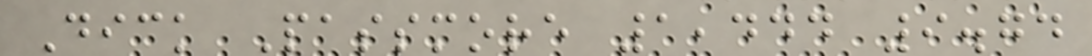Dick Passmore 1,444 9.74
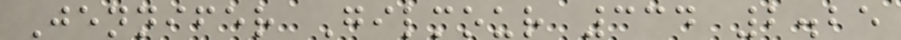Jennifer Gilmour 334 2.25
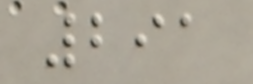291
